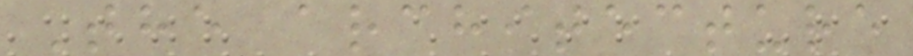The architecture
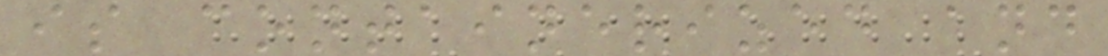is containerized and
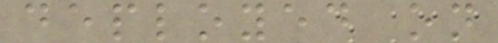deployed on
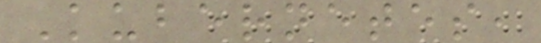Kubernetes,
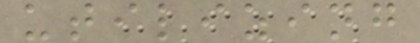utilizing
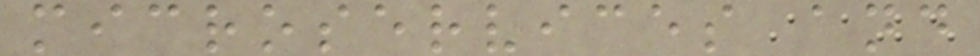microservices and
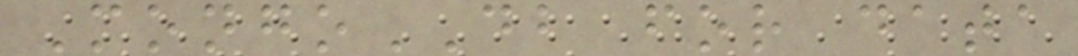MongoDB for data
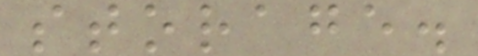storage.
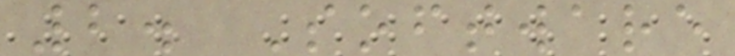2. Software
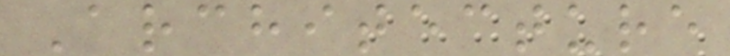Architecture
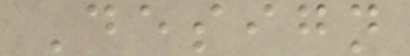Design
